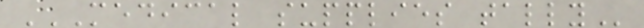MEDICAL SUPPLIES TALLY
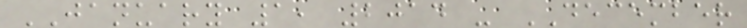JANUARY 1, 2014 - DECEMBER
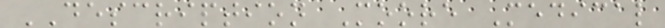DESCRIPTION Moore Medical
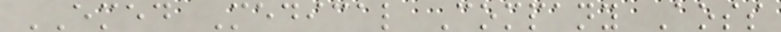EMED Medical Company Aoss
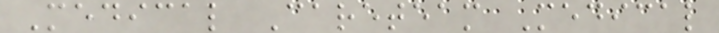Medical Careteam Medical
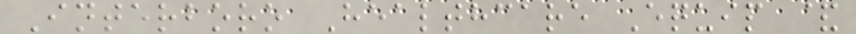Interboro Healthcare Equip &
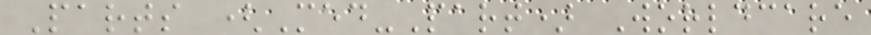Parts (Med-Part) Worldcare
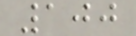100
